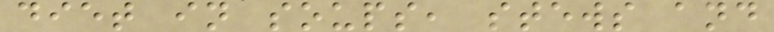diet in soups, stews and
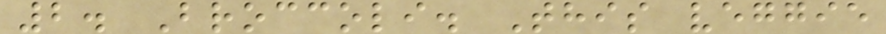2. Broccoli. This veggie
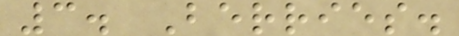3. Berries.
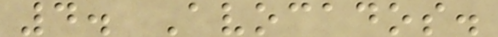4. Avocados.
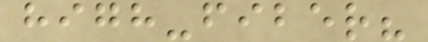high-fiber?
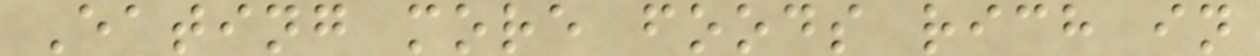Eating more foods rich in
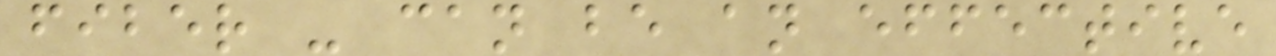fiber - can be an effective
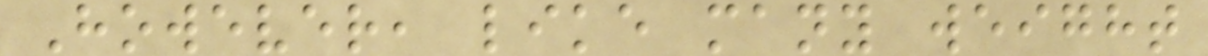However, like many weight
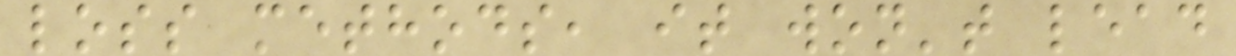loss methods, it won't lead
